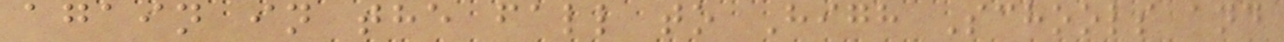again in the fall to High Schools and
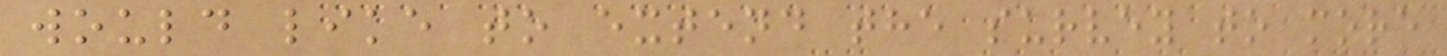would like to extend the survey to more
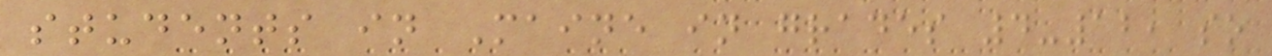students in Maine in grades 4-12, so
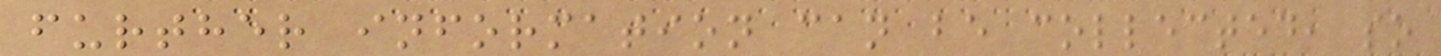further information can be collected, so
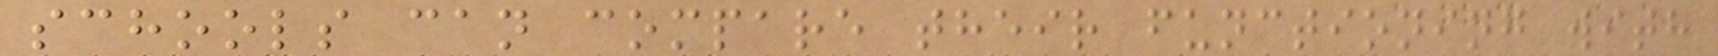schools can compare their functioning with
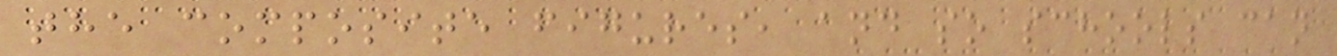the composite figures, and so schools can
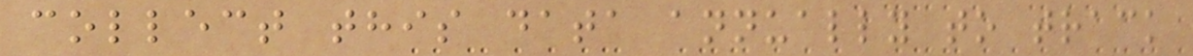collect this data annually to track
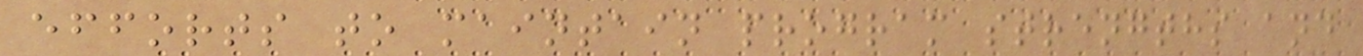efforts to maintain program strengths and
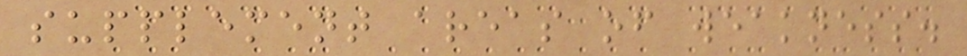supplement areas of weakness.
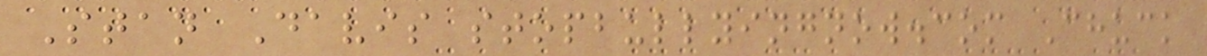Stan Davis stopbullyingnow.com Chuck
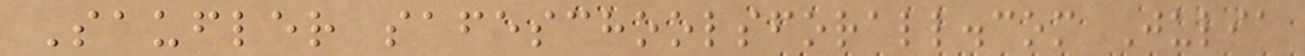Saufler safeschoolsforall.com Julia
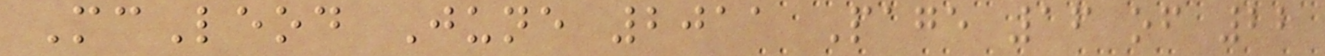McLeod June 2011 Page 16 of 22
